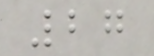27
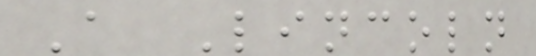A Lincoln
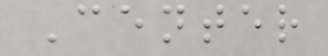Center
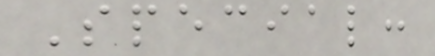Special:
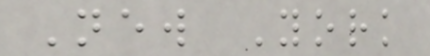New York
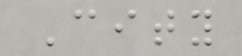City
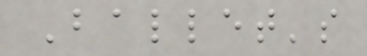Ballet's
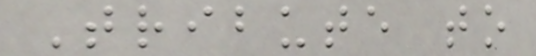Tribute to
